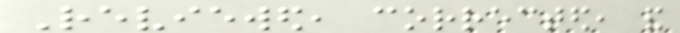Reviewed, corrected, and
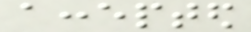accepted
